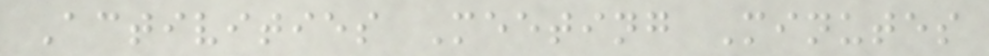Activities Meeting Minutes
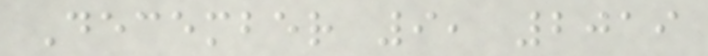December 9, 2019
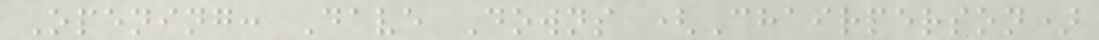Opening: Dave Downs (Chairperson)
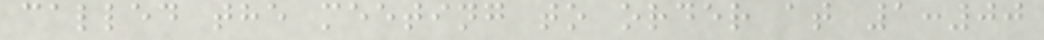called the meeting to order at 1:00
